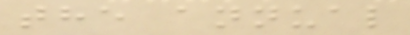the annual
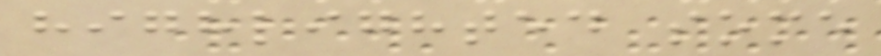highlighted some
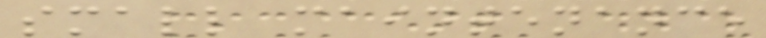small maintenance
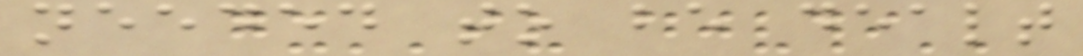needed to be dealt
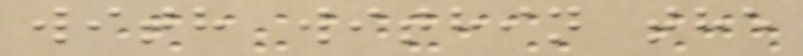with within the
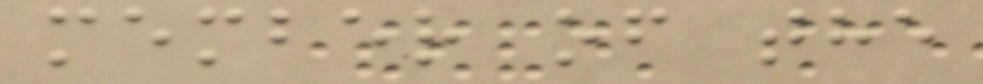member of the
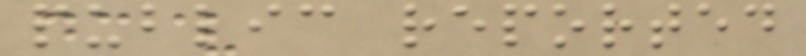public reported
